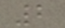2
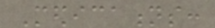Medications:
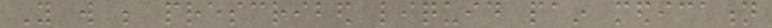You will be prescribed liquid pain medication
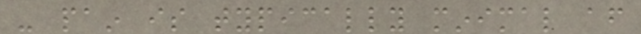- pain is typically minimal after
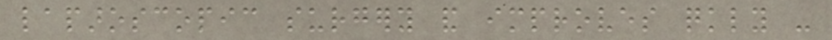laparoscopic surgery and improves quickly -
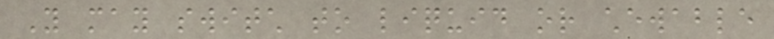You may switch to liquid or chewable
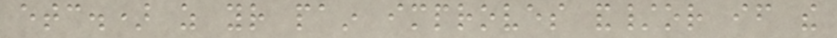etc.) as your pain improves and/or if the
